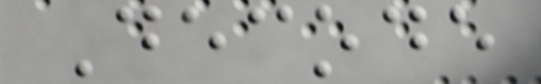Decode
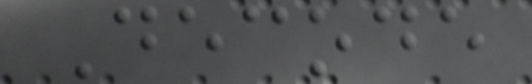Decode
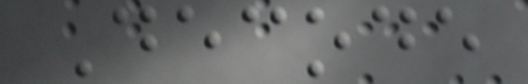Decode
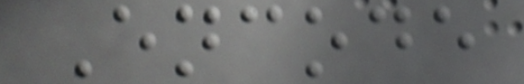Encode
